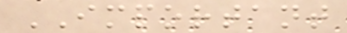IMPORTANT
